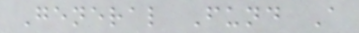General Fund A
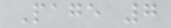Page 7
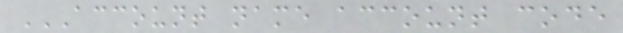ACCOUNT NAME ACCOUNT CODE
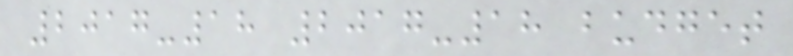2017-18 2017-18 budget
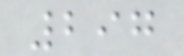297
